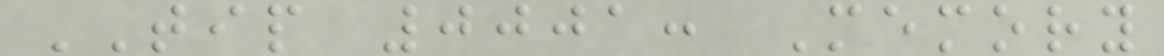TIP 0001: Memory
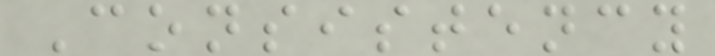Consistency
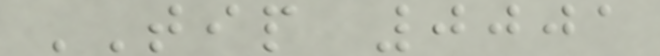TIP 0001
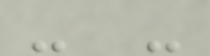- -
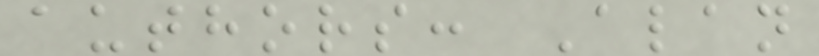authors: Alan
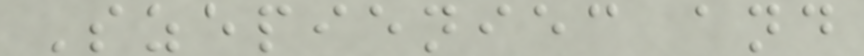Szepieniec and
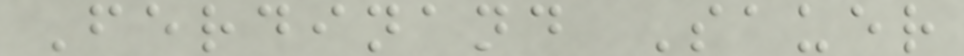Ferdinand Sauer
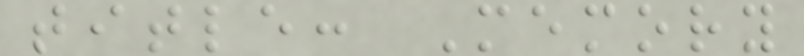title: Memory
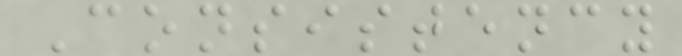Consistency
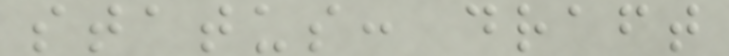status: draft
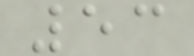53
